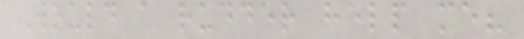Would a rudder help me?
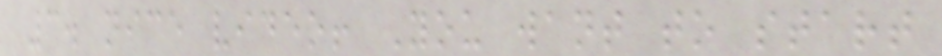3. nice video! You want to start
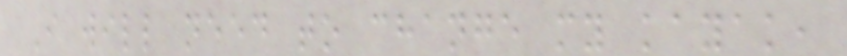I will need to change my kayak,
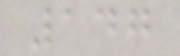147
